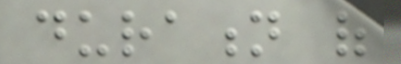duration of
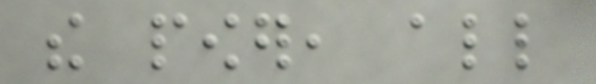the power, all
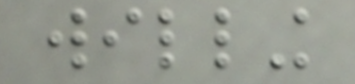willing
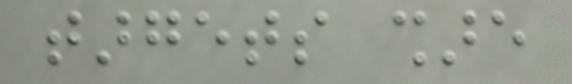targets share
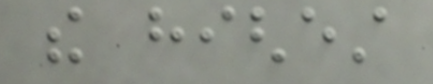the highest
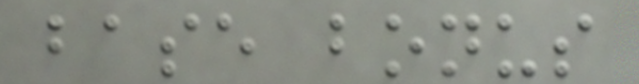base bonus
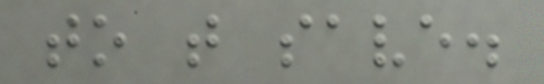to that save.
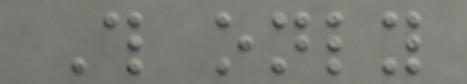This only
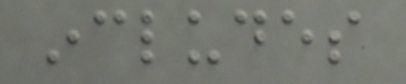includes
